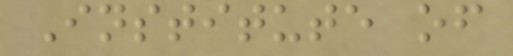Institute of
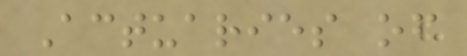Actuaries of
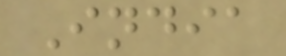India
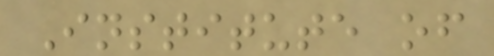Institute of
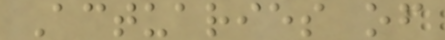Actuaries of
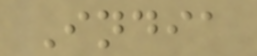India
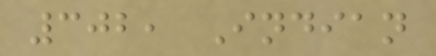302, Indian
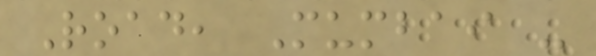Road, Mumbai -
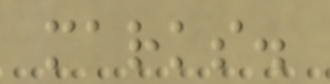marks.
